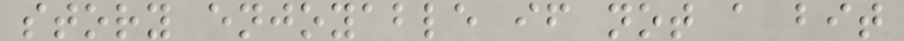story enjoyable if not a bit
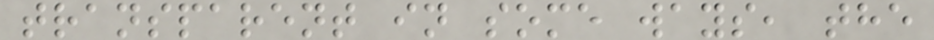transparent in some ways, the
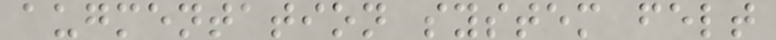augmentation system felt
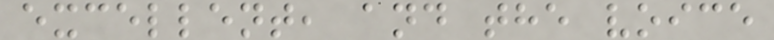excellent, and the voice
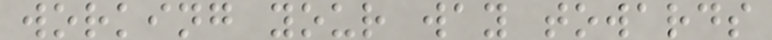working your way towards
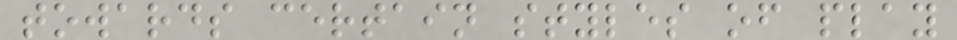towards certain styles of play
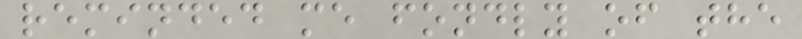reminded me fondly of the
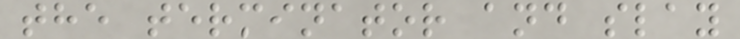the terminator and slay
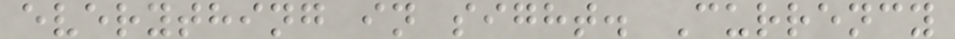everything in sight. Currency
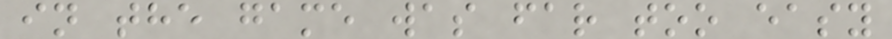in the game was far too easy
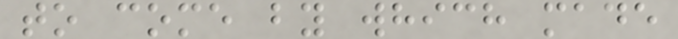to come by which made
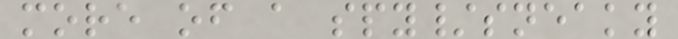more of a spy/sneaky
